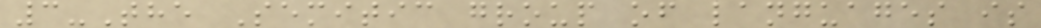3-The Semitic group of languages is
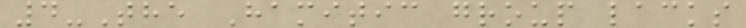4-The Hamitic group lacks
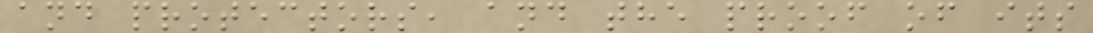and protectors, and the proof of its
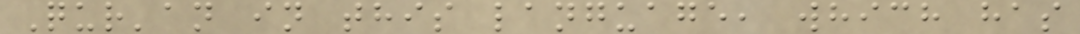Qur'an in this language, which has
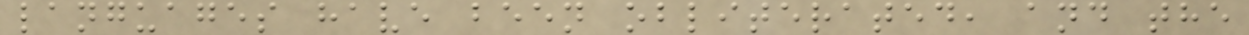languages have been obliterated, and the
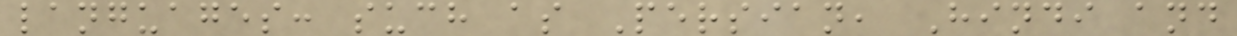languages: such as Persian, Hindi and
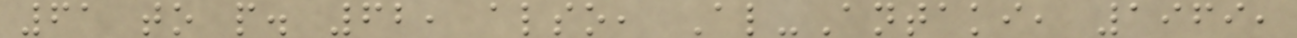61 to p. 62, also, Al-Antaki, 1969,
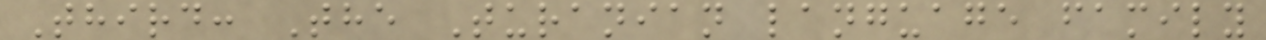Third: The Turanian language family
